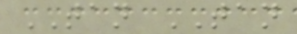TAN TAN
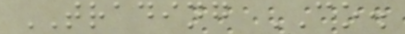TRADING CO.
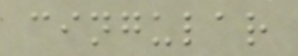cingular
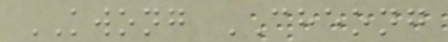KWONG CHEONG
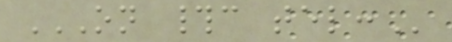ON #C TEL:
